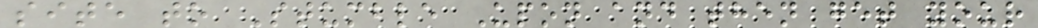site to Stumble Upon and then get your
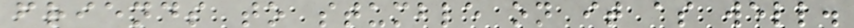friends to stumble on it as well.
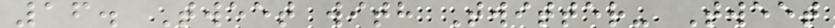16. Tweet with Twitter- Tweet
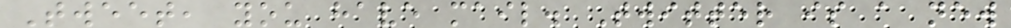Tweet, you have mail. Twitter is a new
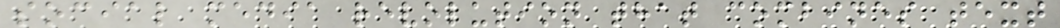social media revolution that combines text
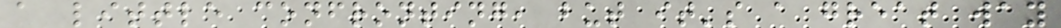a little confronting, but it's a great way
